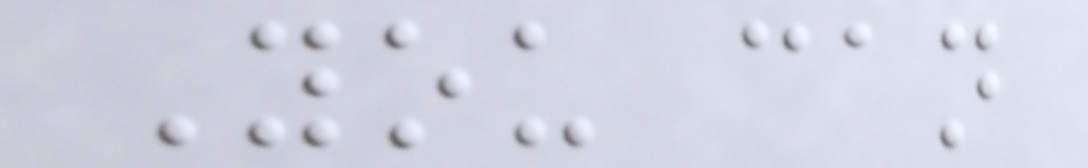You can
